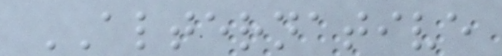ALTERNATIVE
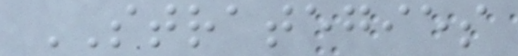STRATEGIES
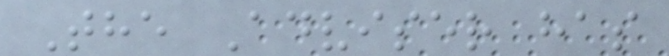The Adviser has
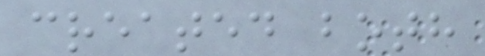created both
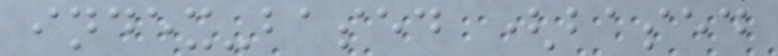index-based (based
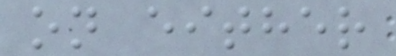on either
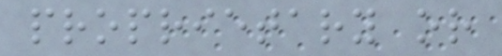proprietary or
